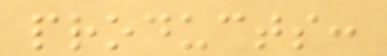products:
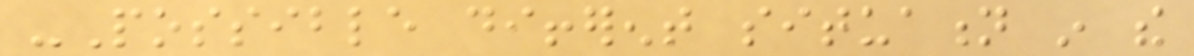-Possible different situation in the
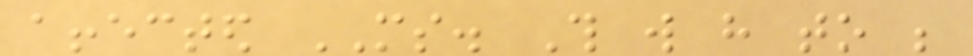affected MS. This will have to be
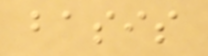basis
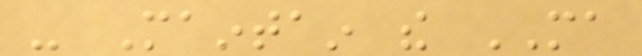- Maintain the MA
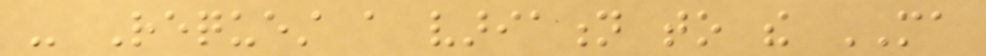- Request a variation to the MA
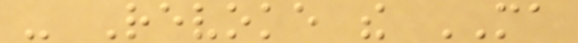- Revoke the MA
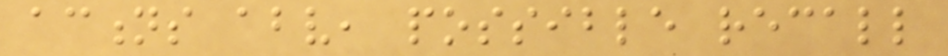actions above, possible recall
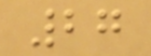27
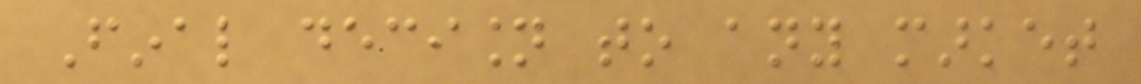Final decision to any market
